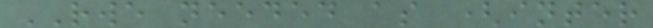RWE needed as (inter
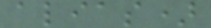alias)
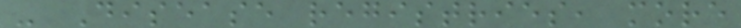- Disease registries, more
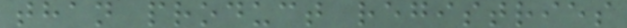than product registries
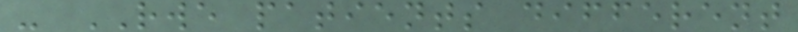- RWE patients different
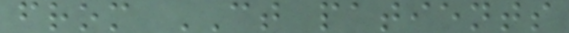from CT patients
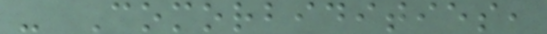- Comorbidities,
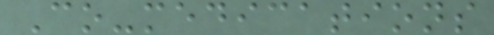Co-medications
